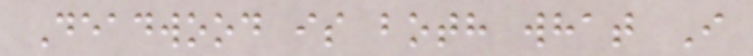Deadwood is both what I
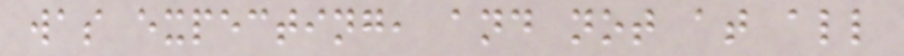was expecting, and not at all
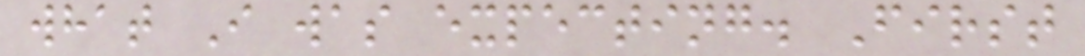what I was expecting. First
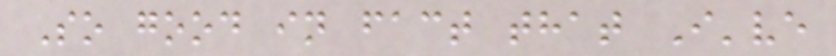So good in fact that I've
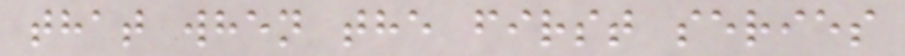that when the first series
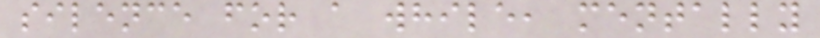silence for a while, mentally
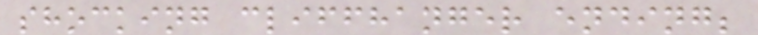shocking cliffhanger ending;
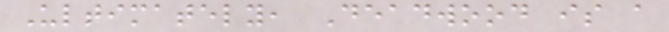Ultimately, Deadwood is a
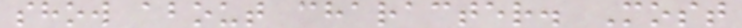show about character. Most
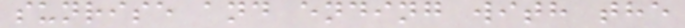sunrise and ending with the
